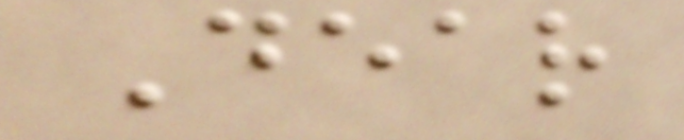Dear
